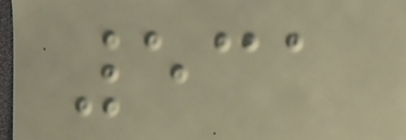531
